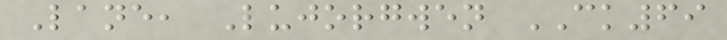Lane, Lujorgwen CK69
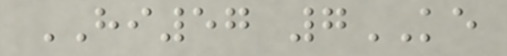HI57 7KE
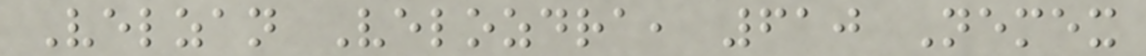Velzan Velozdra, 610 Nemex
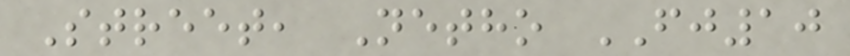Street, Netho FJ10
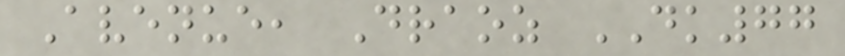Avenue, Draoz DK77
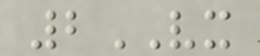2VX
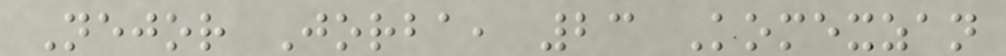Nejor Jorba, 23 Komexzan
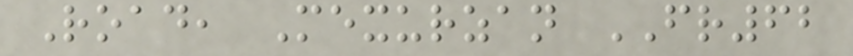Road, Mexurzan FR62
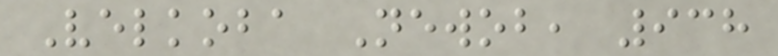Velkoba Newob, 938
